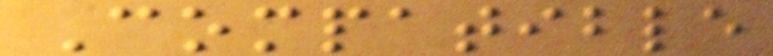Compatible
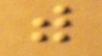with
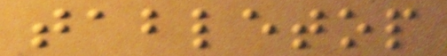tabletop
